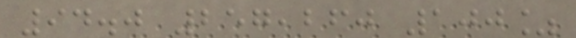94.0 257,260 100%
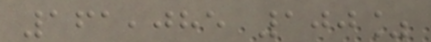161,085 100%
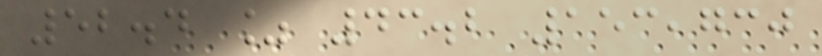52.4 % 43.2 153,730
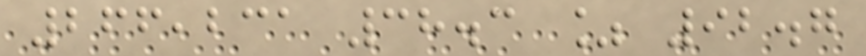266,231 38.3 % 92.7
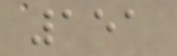151
